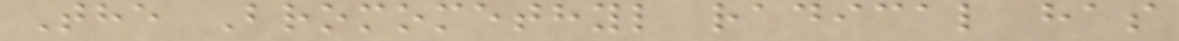The Bromomethyl radical has
